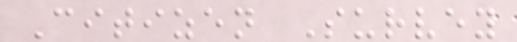Citizen Survey
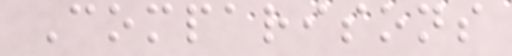Comparisons
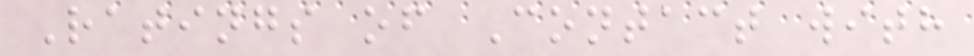Ratings of Contact with
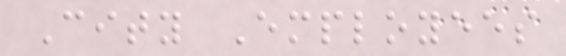City Employees
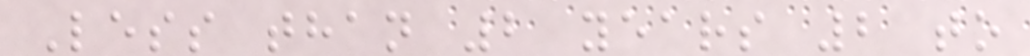Less than 2 years 2 to
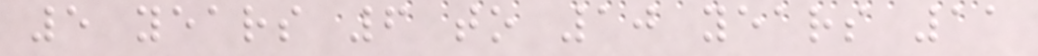5 years 6 to 10 years 11
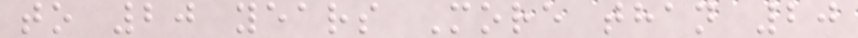to 20 years More than 20
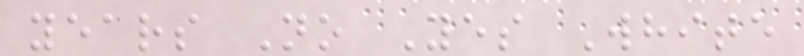years No Yes White
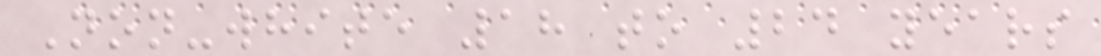Non-white 18 to 24 years
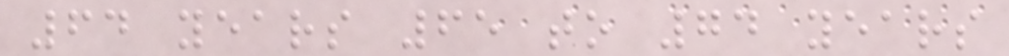64 years 65 to 74 years
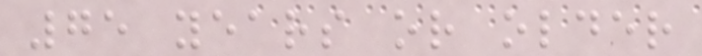75 years or older
